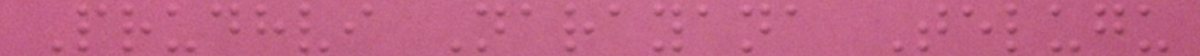Prudhvi Narayana Telugu
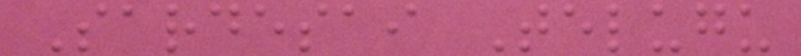Sardesai Telugu
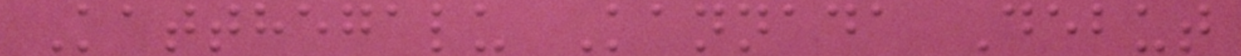Katthegalu Kannada Debut
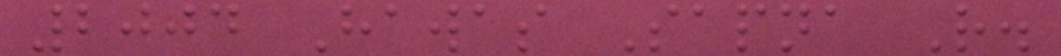2004 Hawas Sapna R.
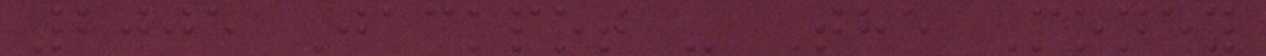2005 Jackpot - The Money
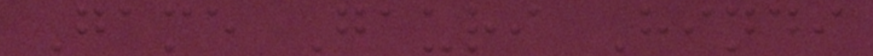Game Gauri Hindi
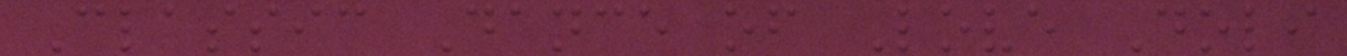Classic Dance of Love Doli
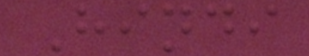Hindi
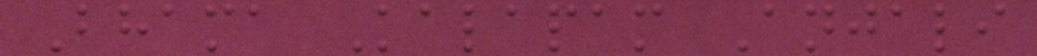Bhama Kalapam Anjali
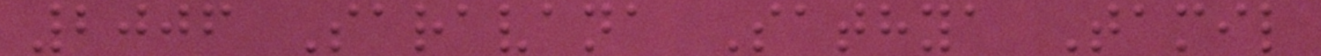2006 Saravana Sathya Tamil
